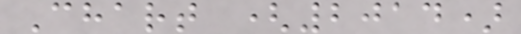Chart (2014)
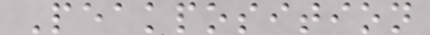Peakposition
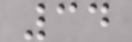34
